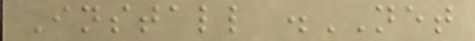Install .NET
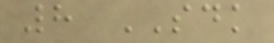8 SDK
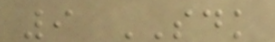9 SDK
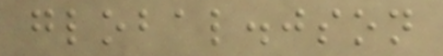global.json
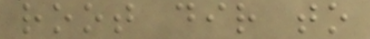root dir to
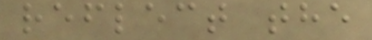reflect the
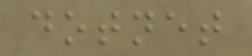dotnet
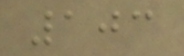103
